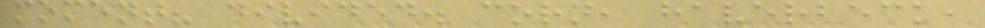moment? divided. corn, haverbeck,
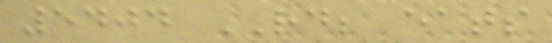5404 RD; eats
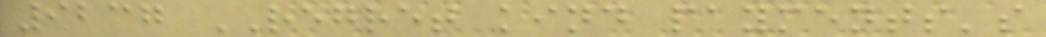9237 REGRET kind payments's
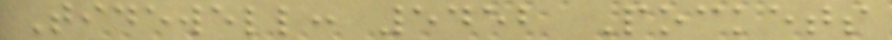Tidewell: 5452 Pockets
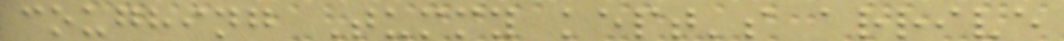coughing Tummy kept's arrive
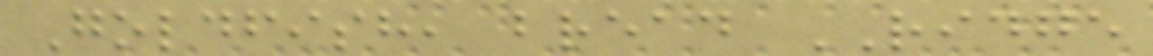Goldfish, bread RIDGE
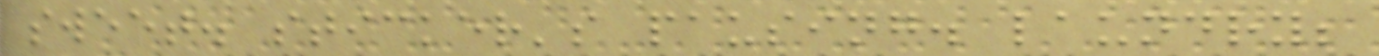sweet. sticker's pausing. laundry;
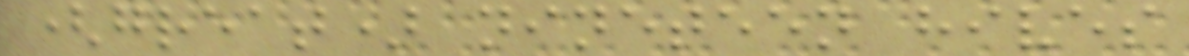(great) nineteen hives
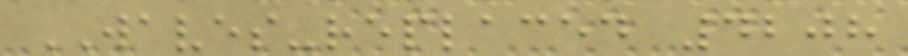WAVES-replaced 4208
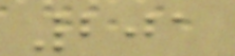201
